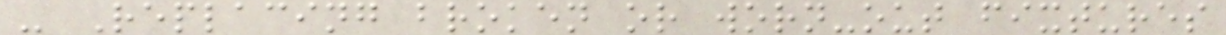- Replacing broken or worn-out fixtures
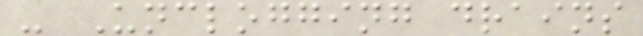- Unclogging drains
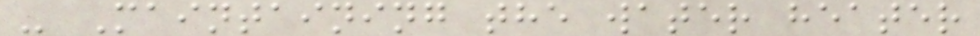- Maintaining the water heater
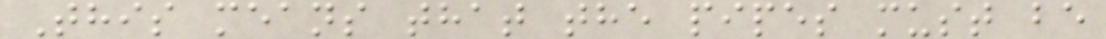This means that the pipes must be
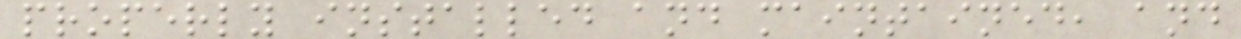properly installed and maintained, and
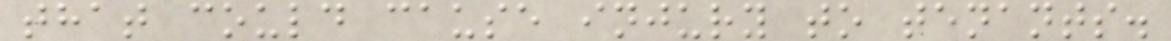that could cause injury to tenants.
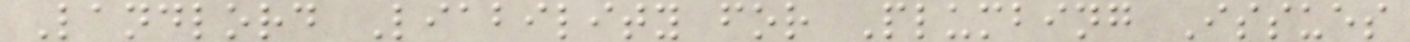Landlord Liability for Plumbing Issues
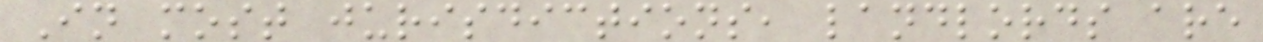In most jurisdictions, landlords are
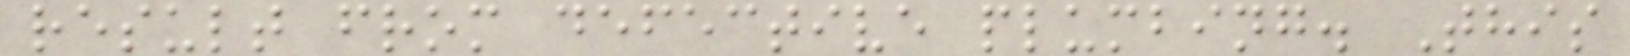result from defective plumbing. This
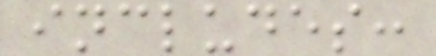includes:
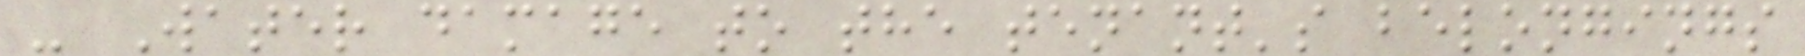- Water damage to the tenant's belongings
